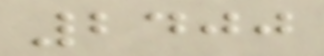2400
